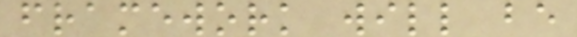framework will be
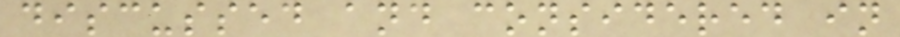discussed and considered in
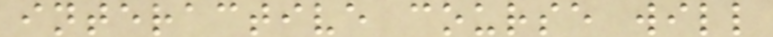interactive course will
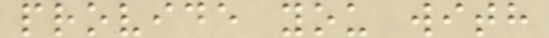provide you with
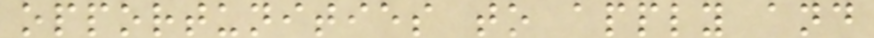opportunities to apply and
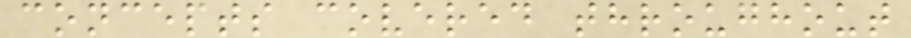concepts covered throughout
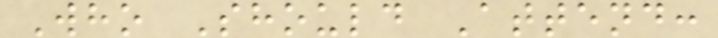Who Should Attend:
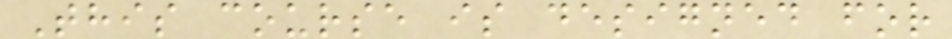This course is designed for
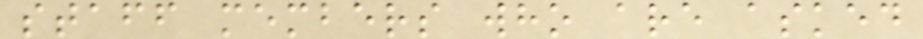staff members who are asked
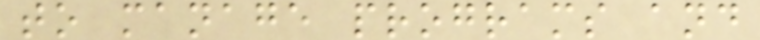to manage programs and
